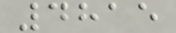4815
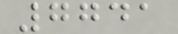7741
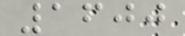1600
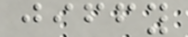jiffy
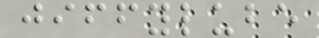jiffylube
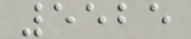5525
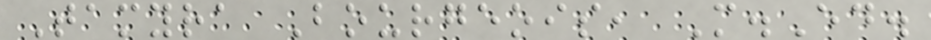Tamyra Bourgeois, M.Ed.
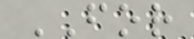FOR
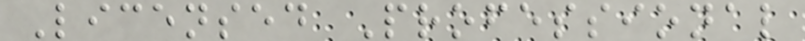Licensed Professional
